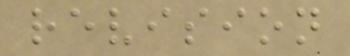revision
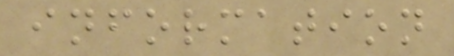information
